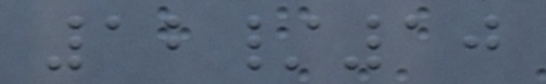12/10
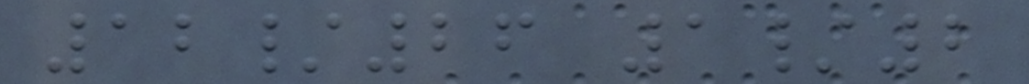12/26 1/2
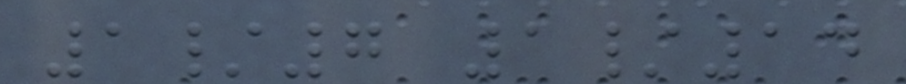1/7 1/14
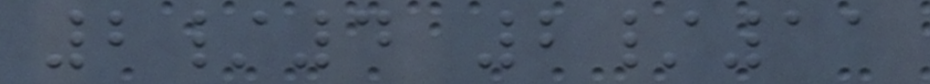2/4 2/11
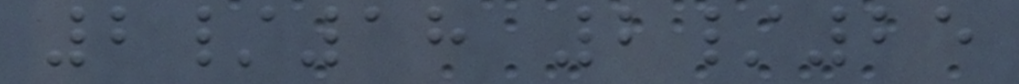2/18 2/25
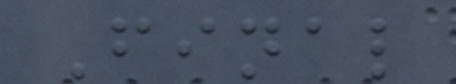Final
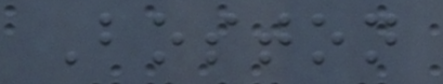Boston
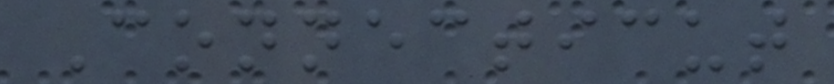Connecticut
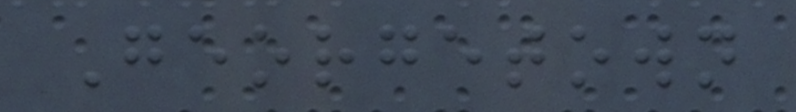Georgetown
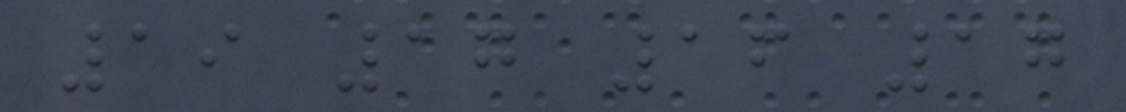19 17 16 17
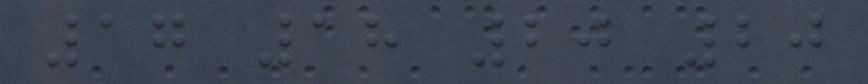17 18 20 20
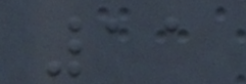11
